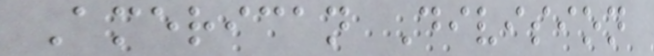American Division
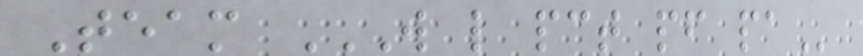Team W L PCT PF PA
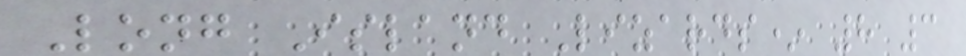Long Island Lizards* 8 3
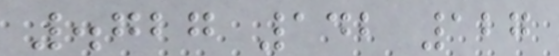.727 142 127
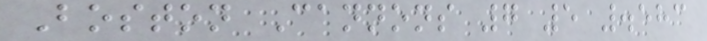Boston Cannons 7 5 .583
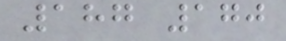187 170
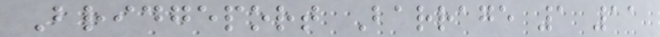Bridgeport Barrage 1 11
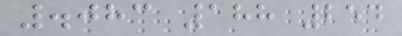.083 188 254
